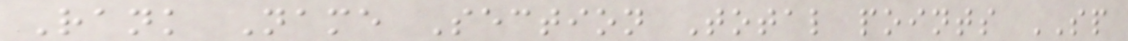Rank Name Section Total points SP
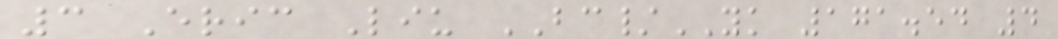3 Eric Liu BC/YK 171.54 4
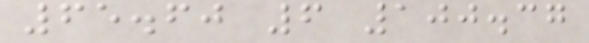65.60 6 100.37
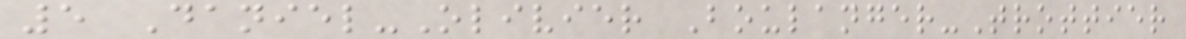5 Daniel-Olivier Boulanger-Trottier
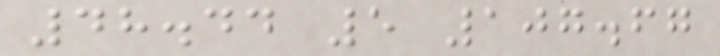48.44 5 107.67
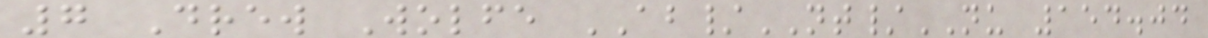7 Drew Wolfe AB/NT/NU 154.04
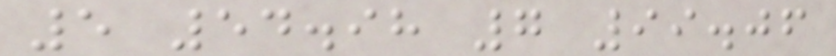5 54.98 7 99.06
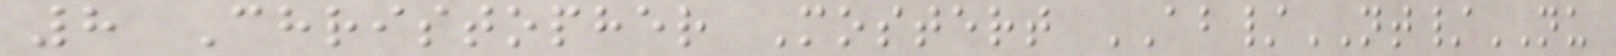8 Christopher Mostert AB/NT/NU
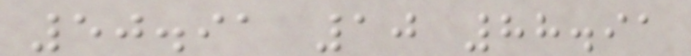50.91 10 88.91
